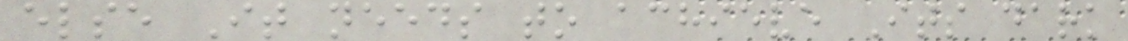else It needs to achieve Its dark
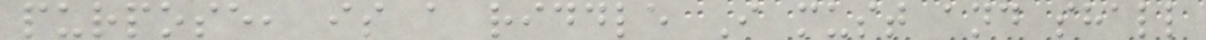purpose, is a riddle I must and shall
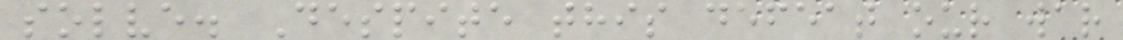solve. Despite this defeat our war
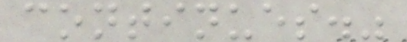continues."
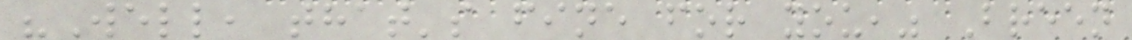"Well, that's fine for you," Breen
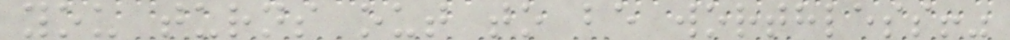you turns out to be worthless!"
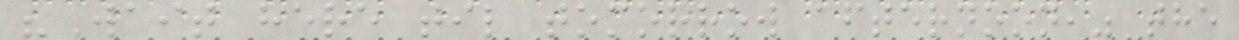"Wait here til tomorrow afternoon," the
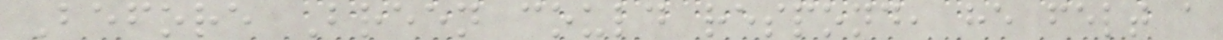Before Breen could respond, he felt a
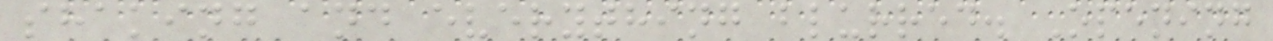shaking and everything blurred. Opening
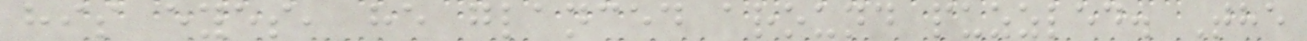his eyes, he glanced around puzzled. The
